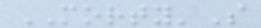MORTY'S
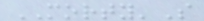MORTY'S
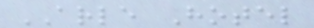ARLE Hotel
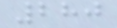280
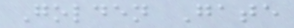Golden Gate
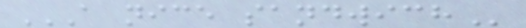A NICE SANDWICH
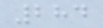284
